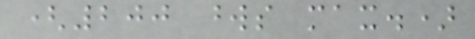(200 words max.)
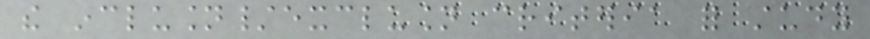the inclusion/exclusion criteria for study
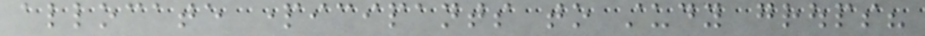allocate participants to study groups?
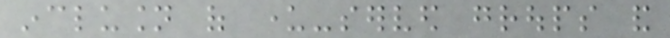inclusion of under-served groups and
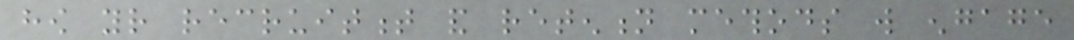how your recruitment and retention methods will engage
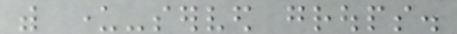with under-served groups.
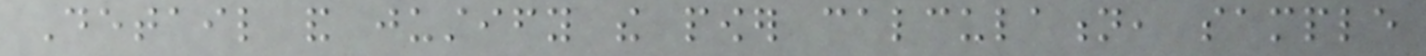Detail and justify the power calculation, sample
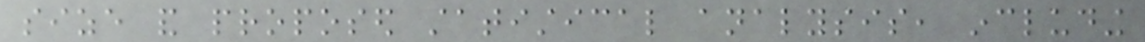size and proposed statistical analysis, including
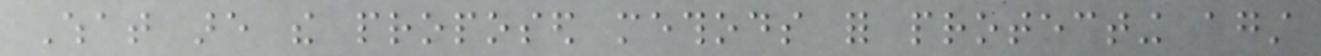What are the proposed methods for protecting against
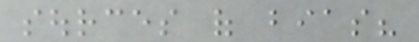sources of bias?
